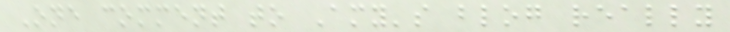One comment to Amy's blog really
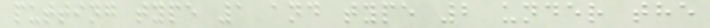putting type 1 and type 2 under the
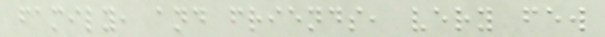family, and friends, very few
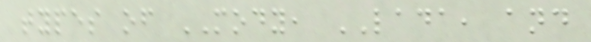types of MODY, LADA, and
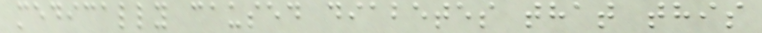medically caused diabetes that this
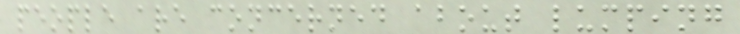people are concerned about lumping
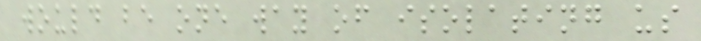would be one way of isolating us
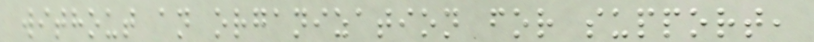without an organization for support,
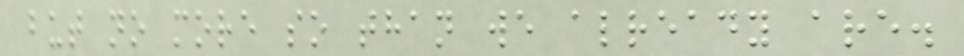but no more so than we already are.
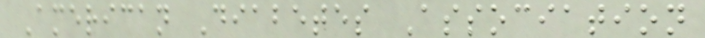American Diabetes Association
